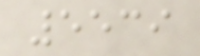5539
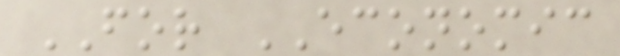FOR ECONOMIC
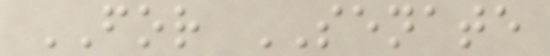FOR SENATE
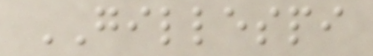GILLESPI
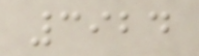3924
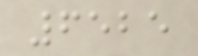6525
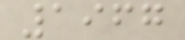1967
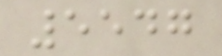5547
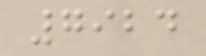7924
